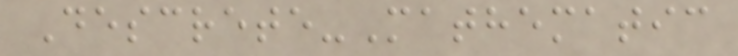Descrete-Mathematic
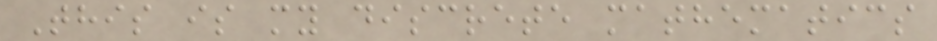This is my discrete mathematics
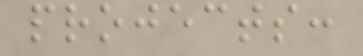projects:
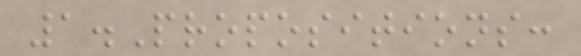1.Propositions:
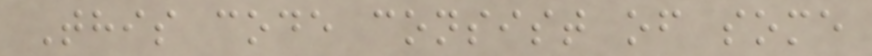This code consist of some
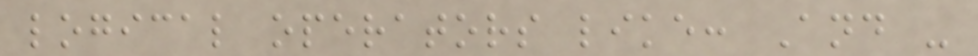logical operators like: And -
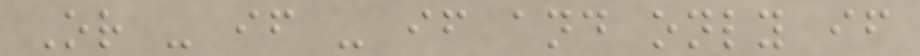Or - if - if and only if
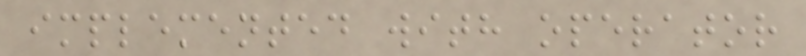implemented with operator
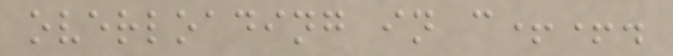overloading in c++.
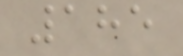185
